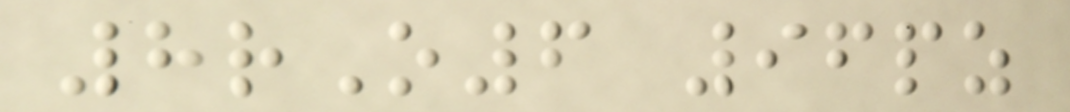8rO6 96pz
